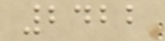2422
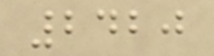2420
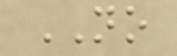NO
